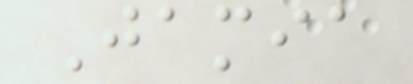Jamia
